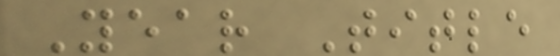Year Title
